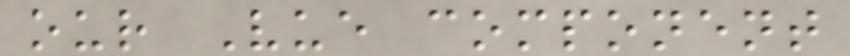our Vue component
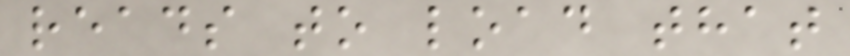reads to load that
